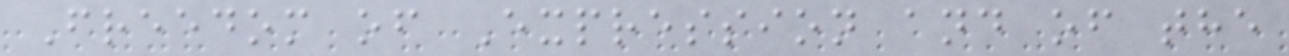Freedom of Expression and of the
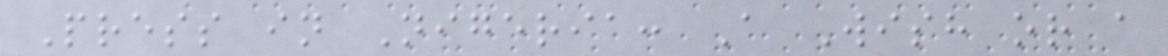Press in Nigeria: A Wish or a
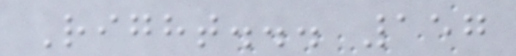Right... 157
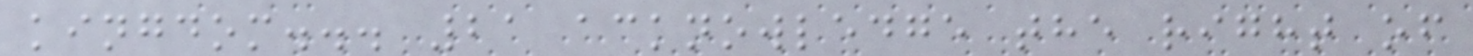kingdom... 21 acknowledge the right of
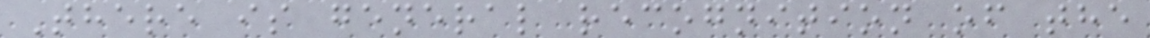There is general recognition of the
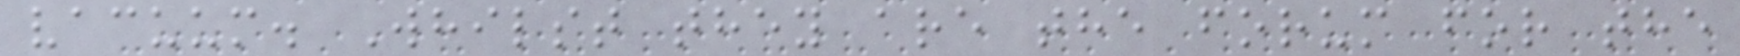vacuum. Whilst they are the forum for the
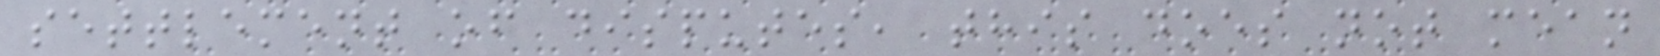settlement of disputes, this does not mean
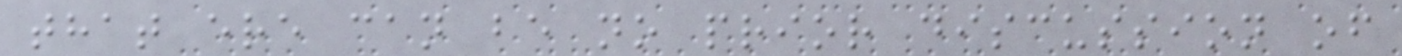that ere can be no prior discussion of
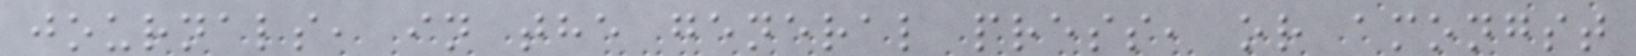journals, in the general press, or amongst
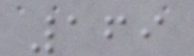169
